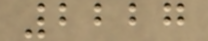2227
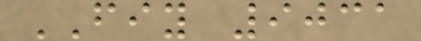FIY 9031
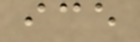ice
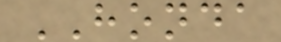HONDA
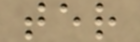ter
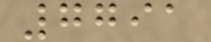7791
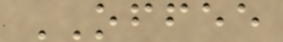OFFEE
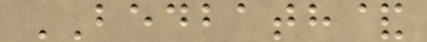BEDBATH&
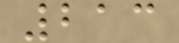213
